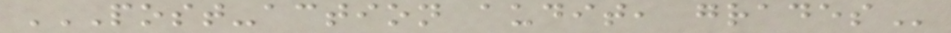POST-ACTION AUDIT, GRADES
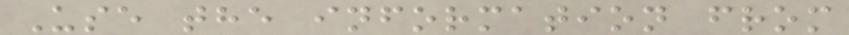Use the information from
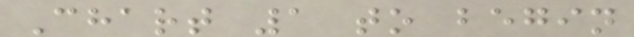Chart 1 to begin
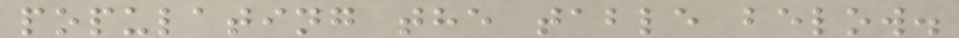populating the table below.
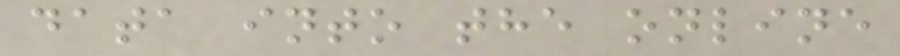data into the online
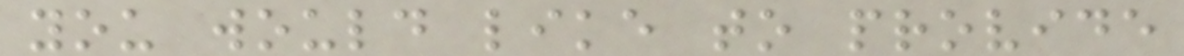you would like to provide
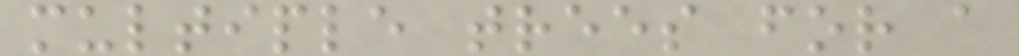multiple trees for a
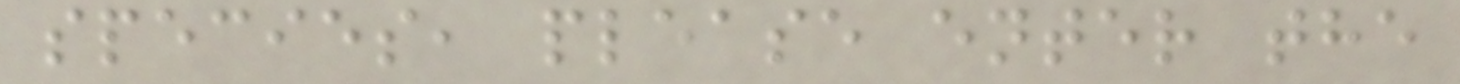species, please enter the
